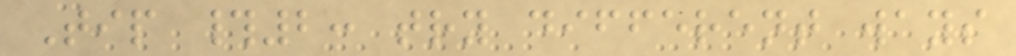Tip #2: try different ways
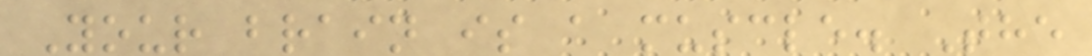Your brain is a muscle. The
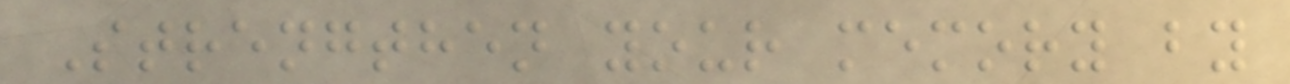Strengthen your memory by
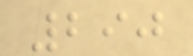290
